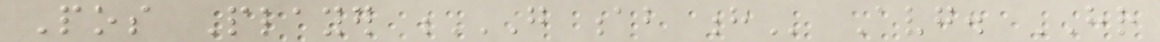Pos Player G AB H Avg. HR
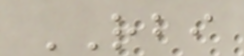RBI
